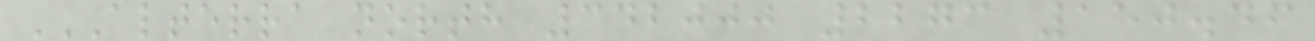ALTERRA NORTH 342000 2273 150.46
